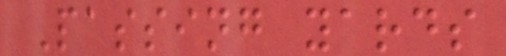Passing yards
